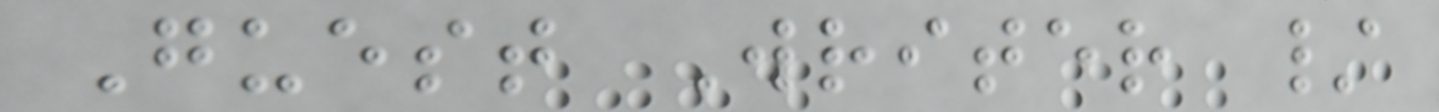Guest Writer /
